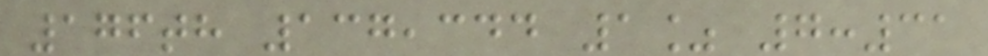176th 137,344 1% 7:31
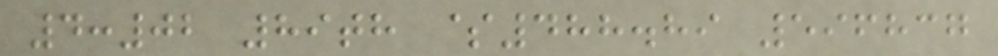4:02 89th $488.89 596837
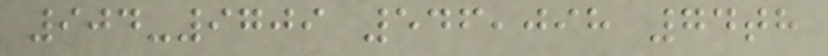904-9709 546,098 74th
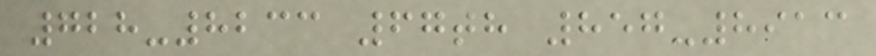728-8233 67th 857-8913
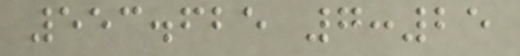553.625 7:25
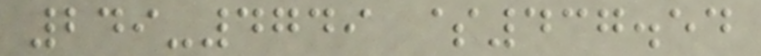249-4749 $437.54
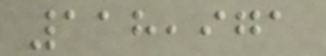118,971
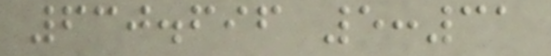630.696 5:31
